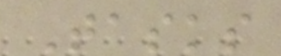Tasks
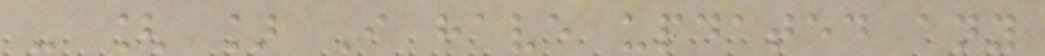- [ ] I have updated any
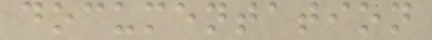documentation
